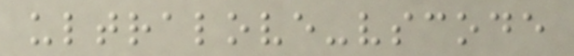ultralove-vscode
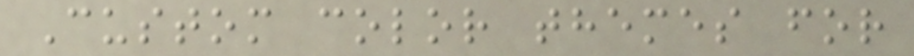Custom color themes for
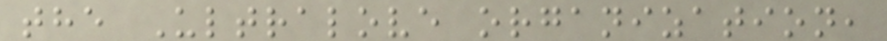the Ultralove organization,
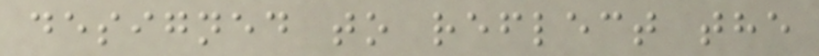designed to reflect the
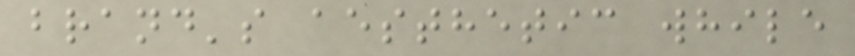brand's aesthetic while
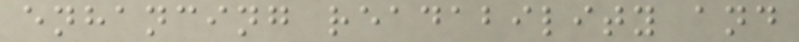enhancing readability and
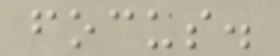focus.
